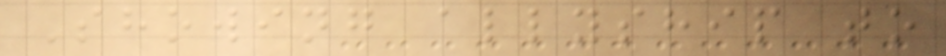Showing allyship to
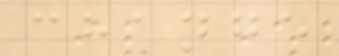change
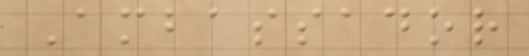Ambassador
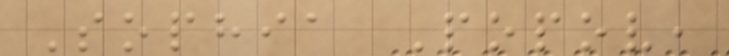Sophia Popov,
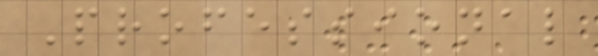Professional
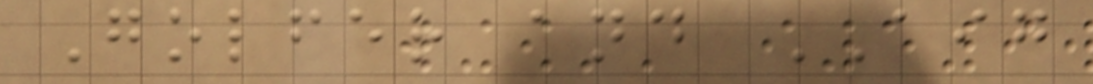Golfer and AIG
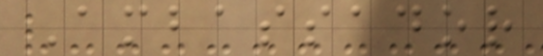Ambassador
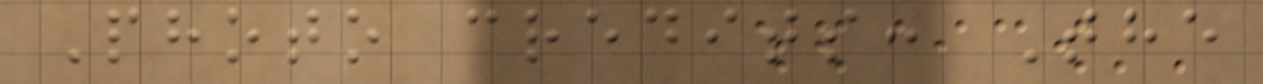Photo credits: The
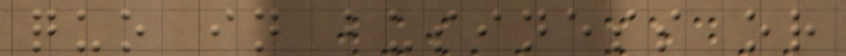quo in business or
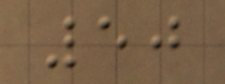50
